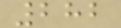282
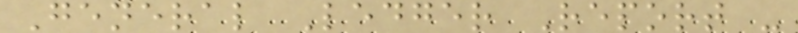General Ledger Report -
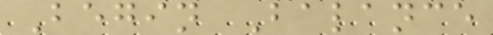Begin Balance
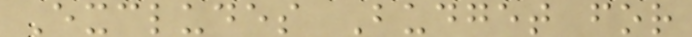Excludes Budget for
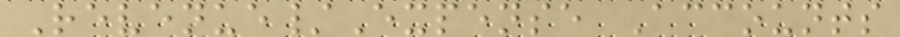Revenue/Expense Accounts
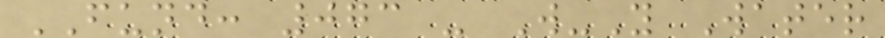FUND: 073 - W-Y Water
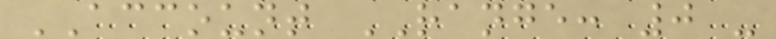ACCOUNT RANGE: 0 -
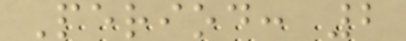Period: 2
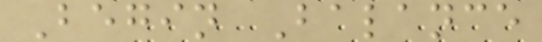Begin Balance
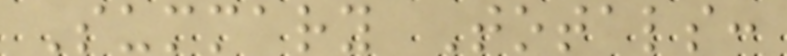Summary Totals:
